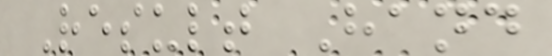Result Hand
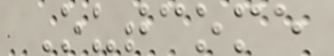Outcome
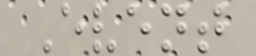Event
